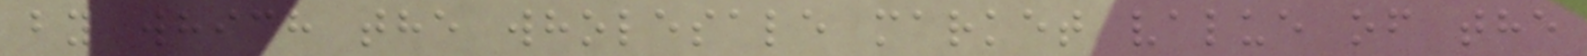by which the wholesale market value of the
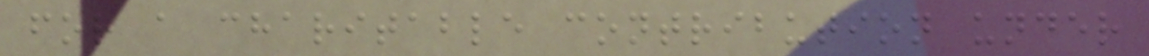for a charitable contribution under
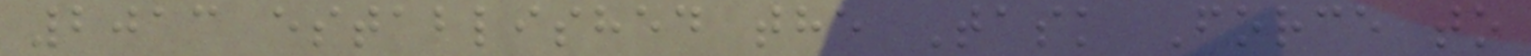2013 established the Task Force to
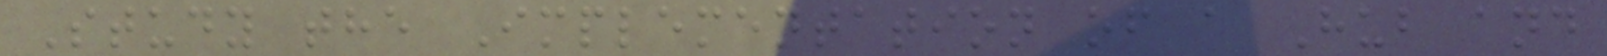Study the Implementation of a Hub and
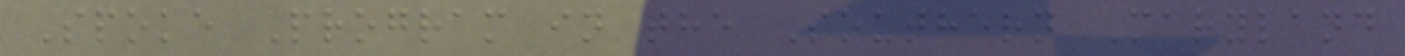Spoke Program in the Southern Maryland
